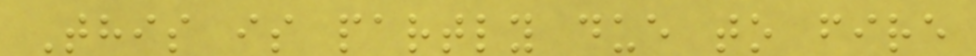This is partly due to fire
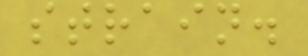strain.
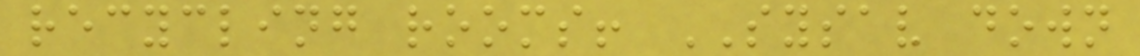recycling rooms! SYSAV down
